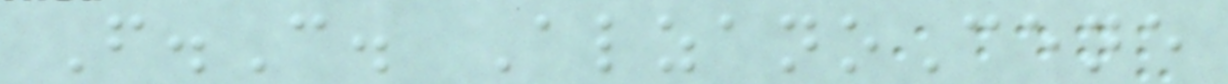F.C. AlzanoCene
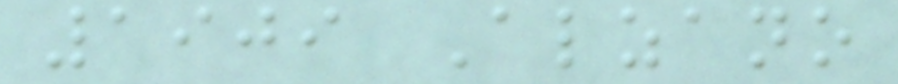1909 Alzano
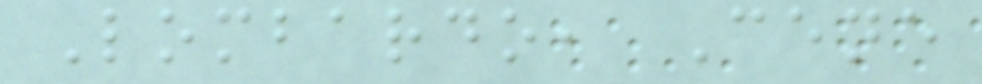Lombardo, Cene
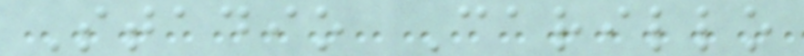Stadio Carillo
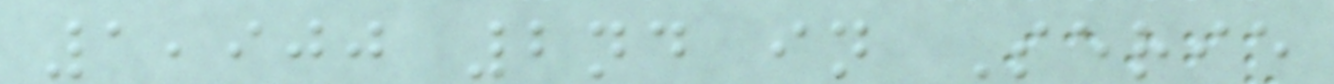1,900 2nd in Serie
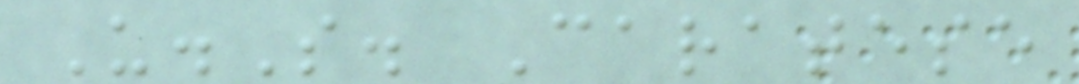U.S. Caratese
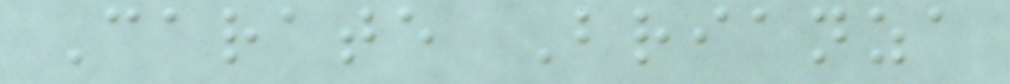Carate Brianza
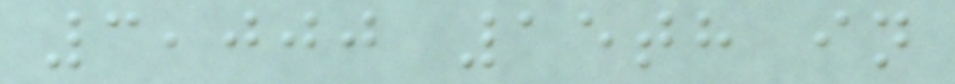3,000 15th in
